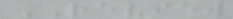REVIEW
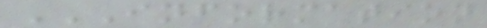INFORMATION
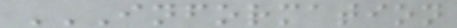INFORMATION
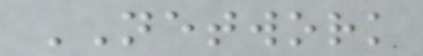NETWORK
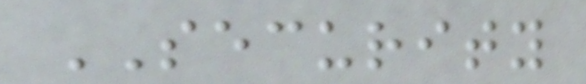SECURITY
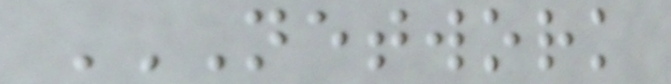NETWORK
